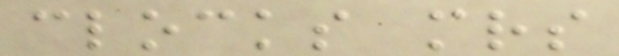clocks mrs
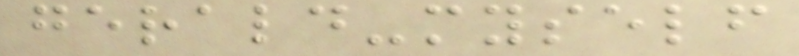gerald-myself
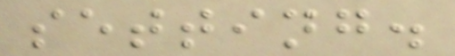setting.
